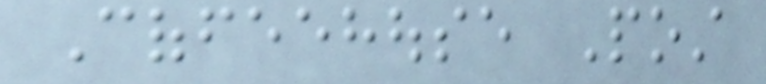Coffeehouse Post
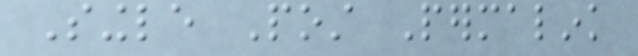Single Post Permalink
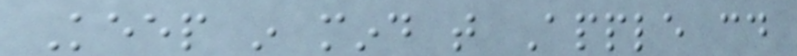Keep in mind that Apple could
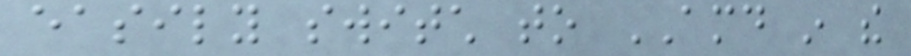easily switch to AMD in the
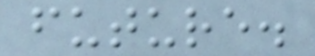future.
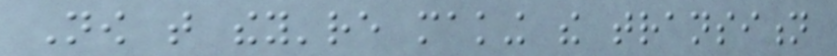Now that they're making the transition
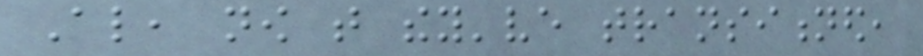Also, now that they've transitioned,
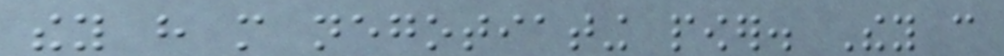they have more negotiating power. They can
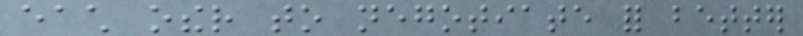each other to negotiate for better
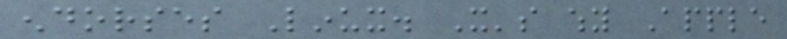endorses Linux. It's why Apple
